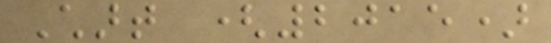Chart (2015)
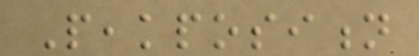Peakposition
